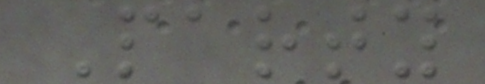Party
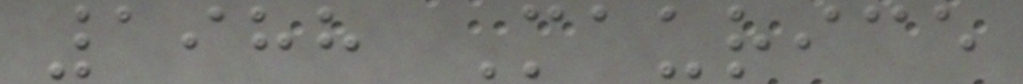1988 Maurice
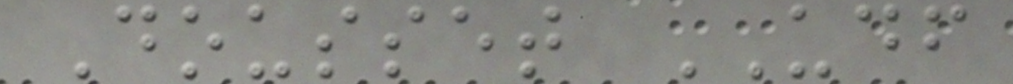Dousset UDF
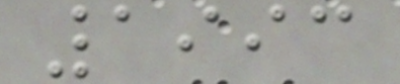1993
